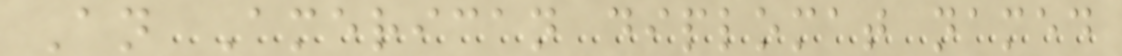An American diplomat named
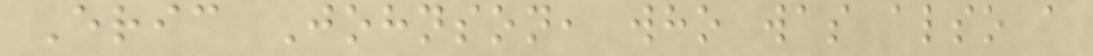Eric Johnson, who was also a
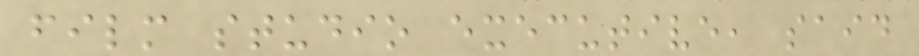film studio executive, said
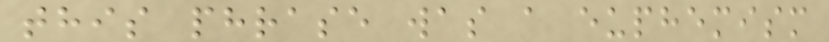this phrase was a euphemism
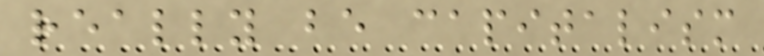really be capitalism
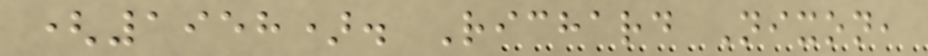(1958). Richard Nixon,
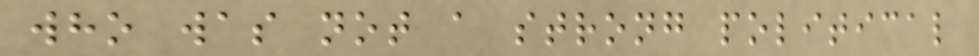who was not a strong political
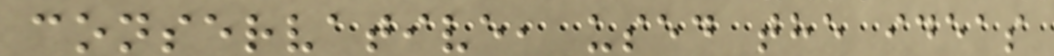conservative, used the ideas
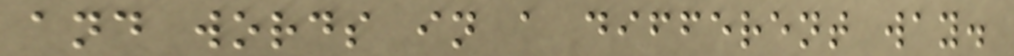and words in a different way.
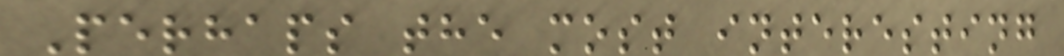Perhaps the most interesting
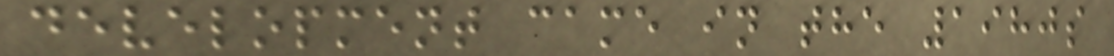development came in the 1980s
